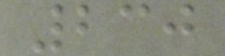230
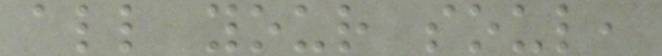all your soul,
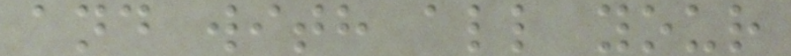and with all your
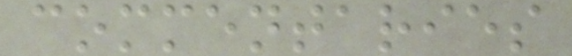commentaries
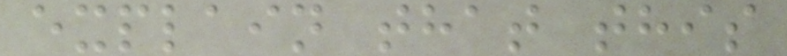explain that this
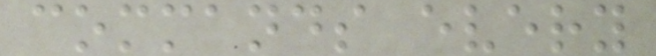commands every
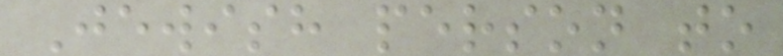Jewish person to
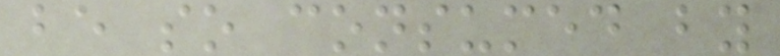be so consumed by
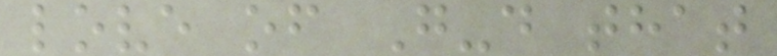love of G-d that
